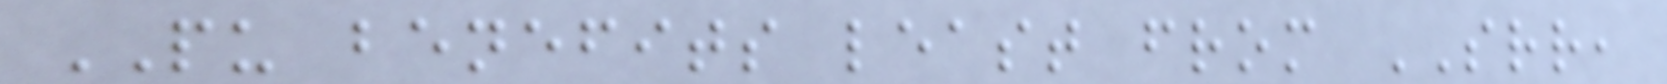PU benefits least from SRR,
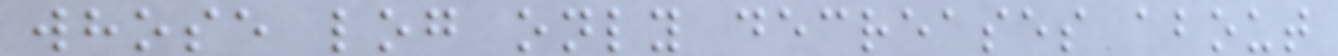whose log only decreases about
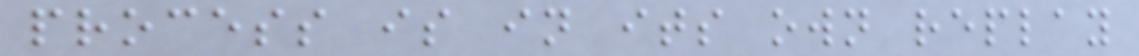process is in its own replay
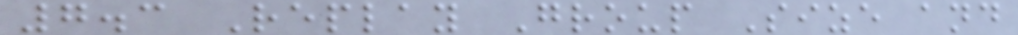7.3 Replay Group Size and
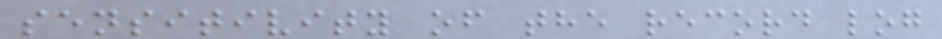sensitivity of the record log
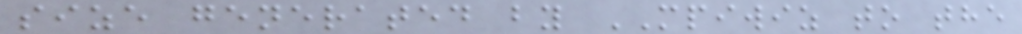size generated by MPIWIZ to the
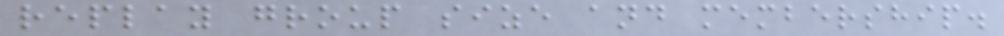replay group size and membership.
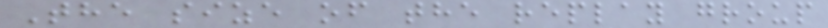The size of the replay group
